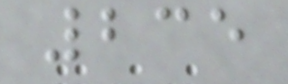235
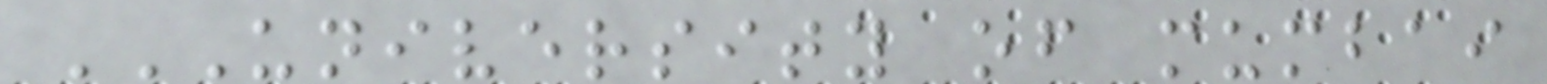UNIVERSITY OF MUMBAI
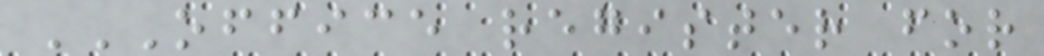OFFICE REGISTER FOR
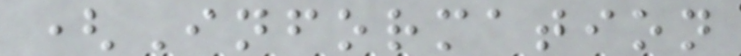(Information
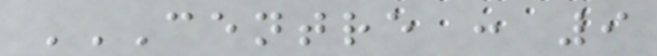CENTRE : 9
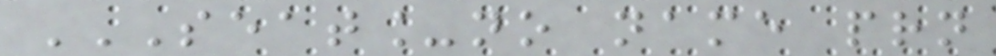SEAT_NO NAME PRN
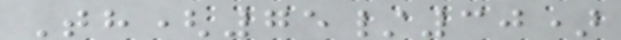Th(75/30)
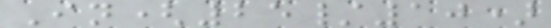In(25/10)
